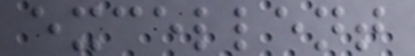excellent
